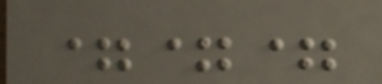===
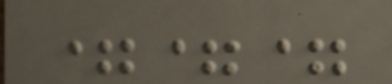===
